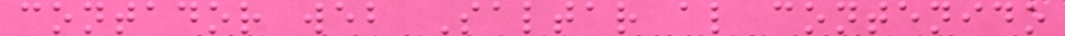contador web Saltar al contenido
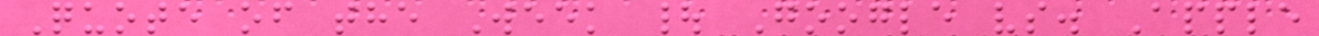Quote of the Week | Google vs. Apple
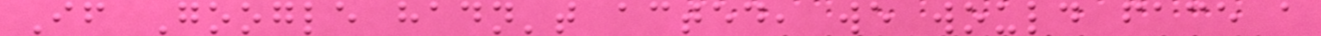If Google hadn't acted, we would face a
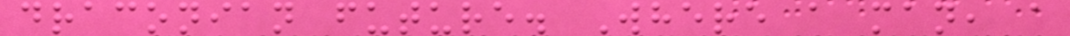draconian future. Where a man, a
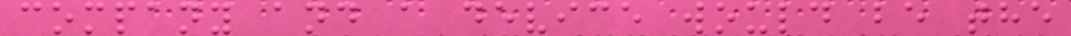company and a device would be the
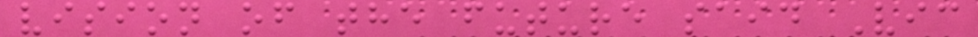vision of the future said Vic
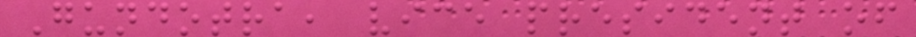Gundotra, vice president of
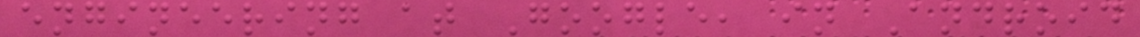engineering at Google, in Android
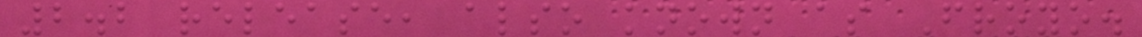2.2 release, also known as Froyo.
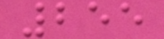255
